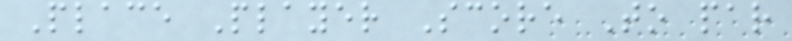Place Player Score To par
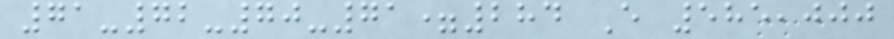71-72-70-71=284 E 585,000
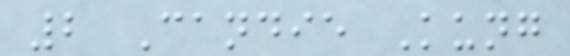2 Candie Kung
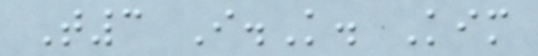T3 I.K. Kim
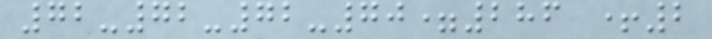72-72-72-70=286 +2
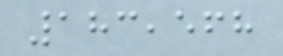183,568
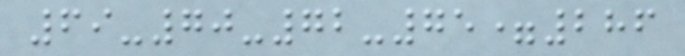69-70-72-75=286
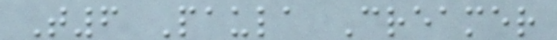T6 Paula Creamer
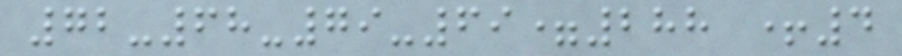72-68-79-69=288 +4
